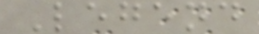Legend
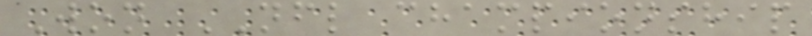Won NFL championship
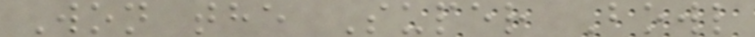Won the Super Bowl
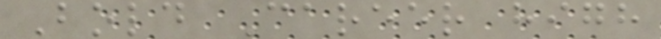Bold Career high
